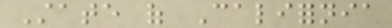State of California
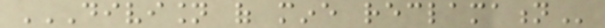DIVISION OF MINE RECLAMATION
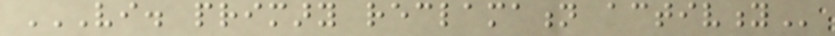VI. PRIMARY RECLAMATION ACTIVITY
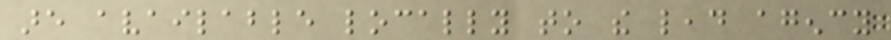are available locally to the lead agency
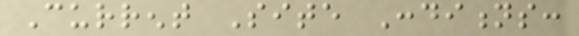Current Site Conditions:
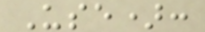Use):
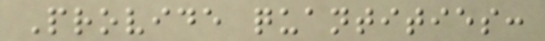Provide quantities:
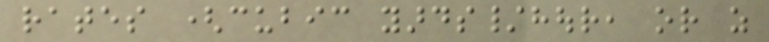rates (cubic yards/hour, or as
